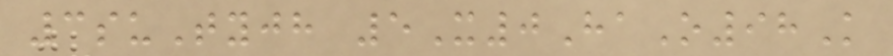3suTyjh 5X0HaO98K
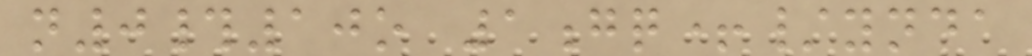n0#10o 1gq+/ynda
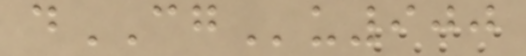dCGu900
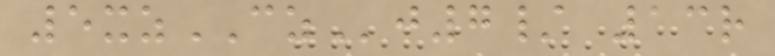5xzCZj7/ 13r
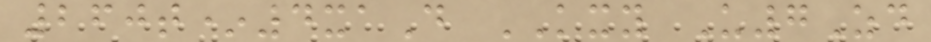260t*4xaD KXY U7Zd
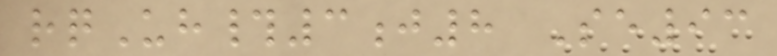rqUh#3j8 Se93
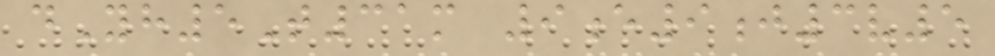dYh5T31m 9e9j3v5
